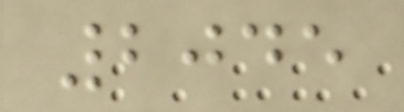2045
